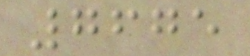7675
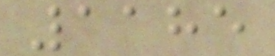1185
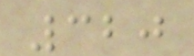320
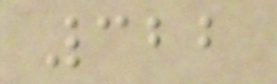322
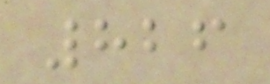826
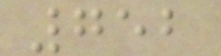752
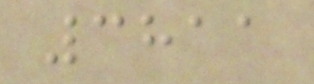3811
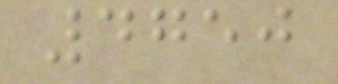4750
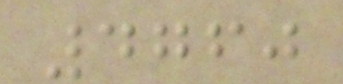4760
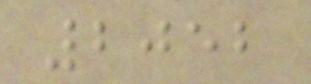2052
